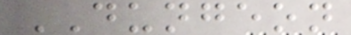DUNGEON
